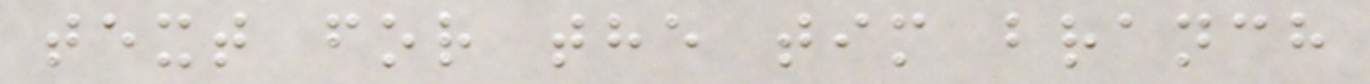text for the tim branch
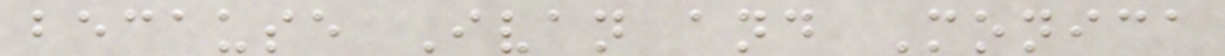because Ivan and Monica
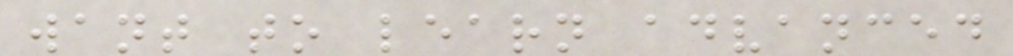want to learn advanced
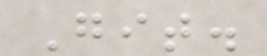Git.
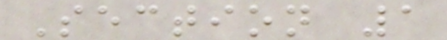Section 1
